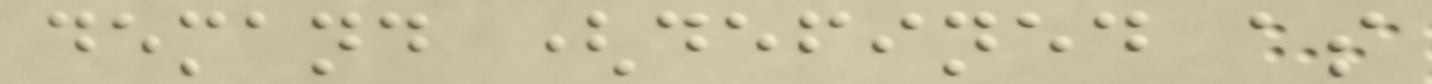demand (defined as
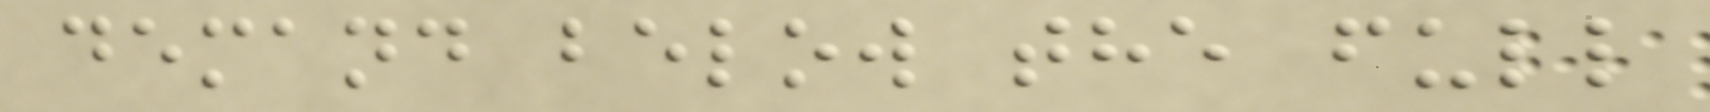demand below the full
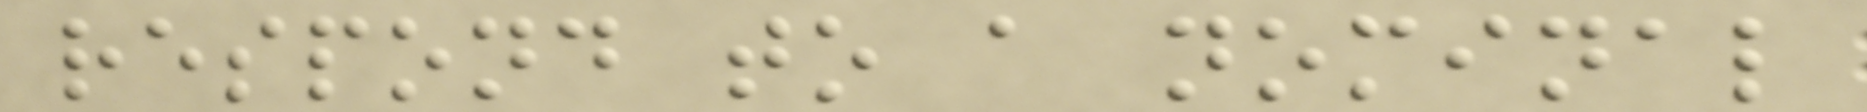respond to a nominal
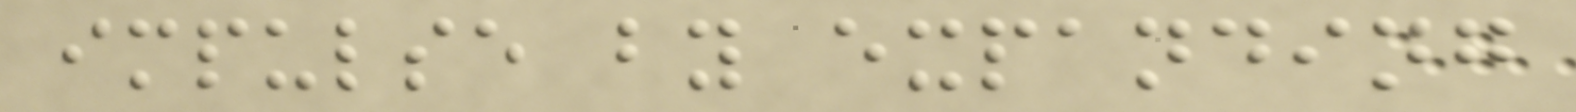impulse by expanding
